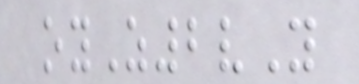oyZ2vY
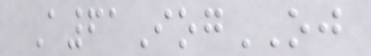A61IogOJ
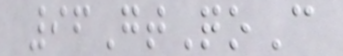96GtQoC
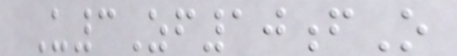U3Zf10fO
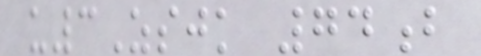u3Zsjk 74b
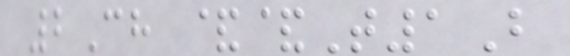2Ch &&T1B
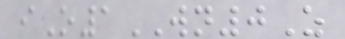iO1WN0Z
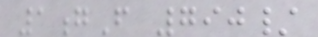1gF 790/
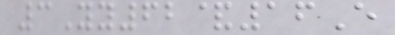3Yy62&16E
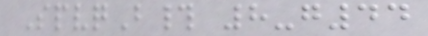SpvqB# 8-g44
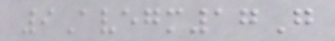9Avegm17G
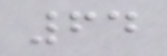64
